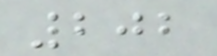202
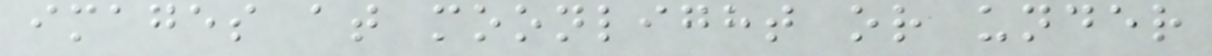images at moonlight or under
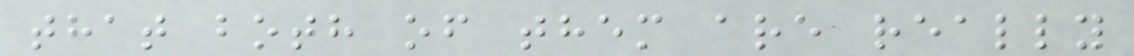that both of them are really
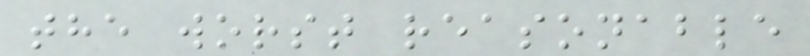the worst reasonable
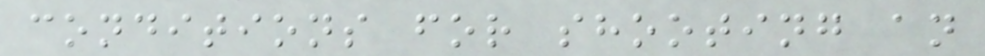conditions for shooting an
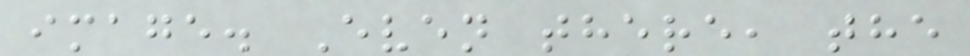image. Even there, the
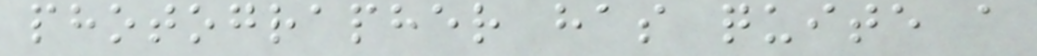photographer has quite a
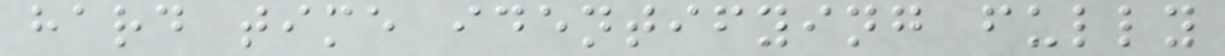hard time identifying fully
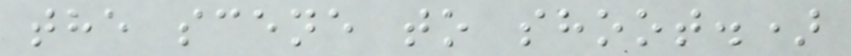the scene to shoot.)
